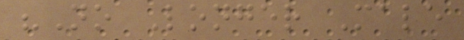"No Longer Male
